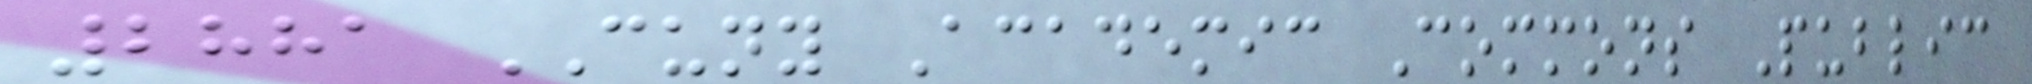2881 CUNY Academic Commons Public
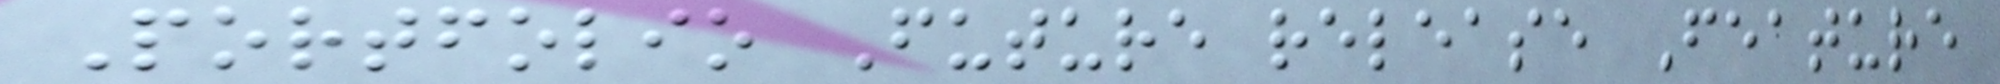Portfolio Future release Feature
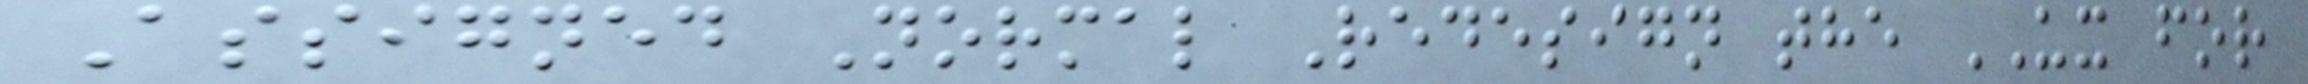Assigned Normal Redesign the UX for
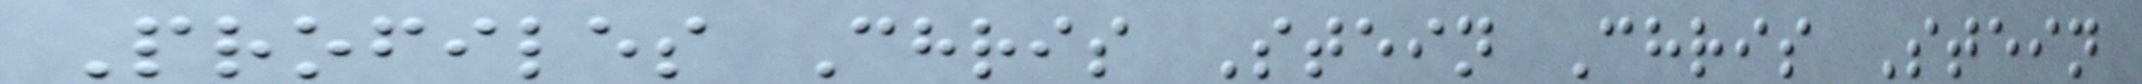Profiles Chris Stein Chris Stein
